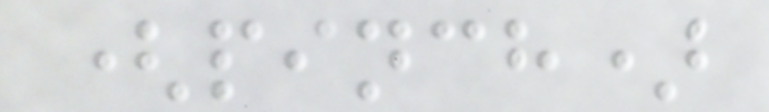(pinch)
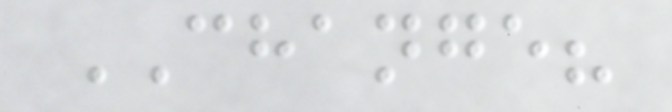CHANGE?
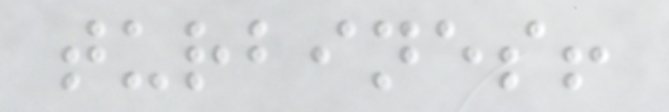turbines!
